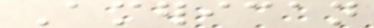American
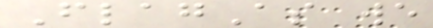FlagAs we
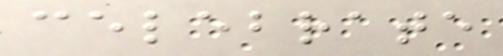celebrate
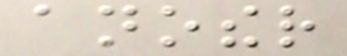another
